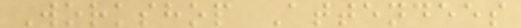Workshop Attendees
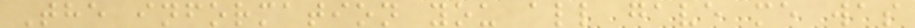The information you all gave me was
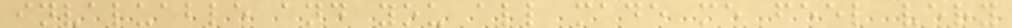invaluable and you all made me feel very
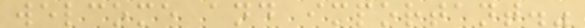welcome and important."
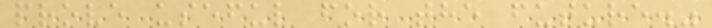prove useful for the future."
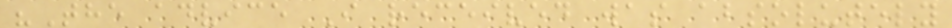"The advice I received was absolutely
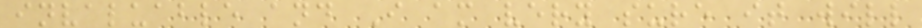invaluable and I am very sure it will
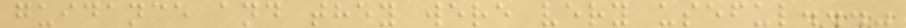guidance and they were very useful..."
